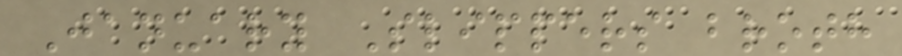January Slippers broth
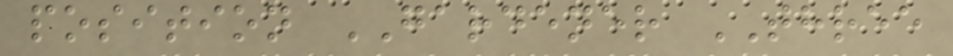position GARDENER THREE
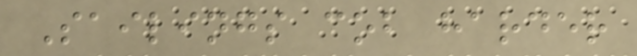Sailings cob harder
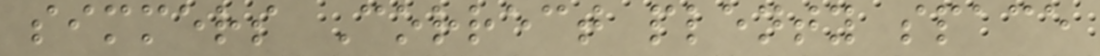simmers Correct plenty space
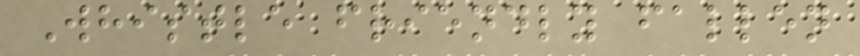Whistle friendly fallen
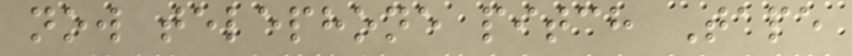now telephone pitch Tape
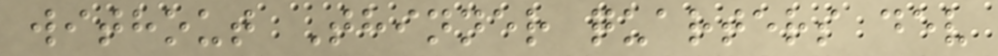without Thinner quarters dev
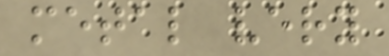metal very
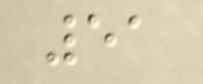51
